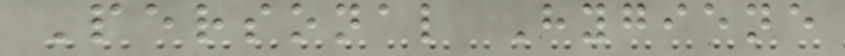Personal Hygiene
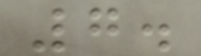7.
